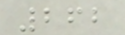262
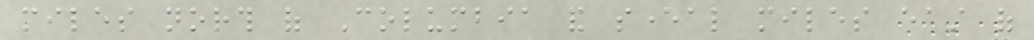miles north of Columbia and several miles east of
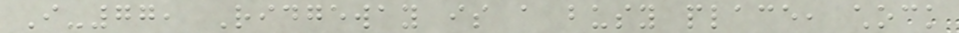I-77, Ridgeway is a busy place, chock
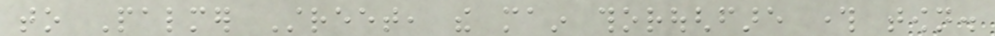to Palmer Street, the main thoroughfare through town.
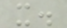it.
